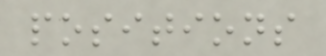positions
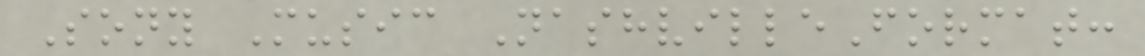Sony Music NashvilleFormat:
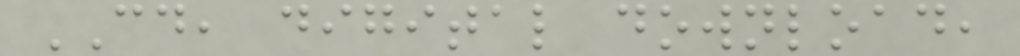CD, digital download,
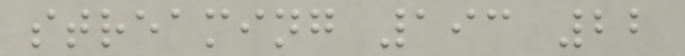streaming 193 22
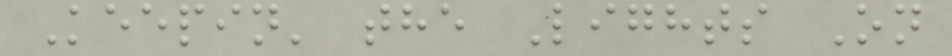Keepin' the Lights On
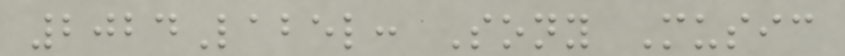2024Label: Sony Music
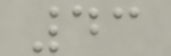43
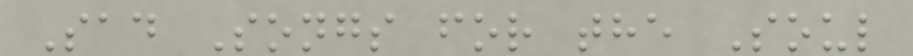Sad Songs for the Soul
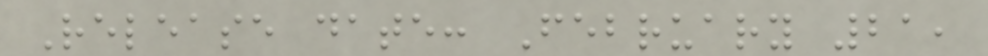Release date: February 21,
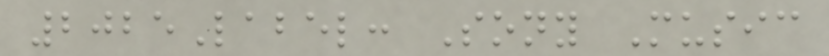2025Label: Sony Music
